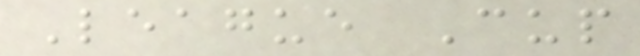League Cup
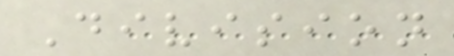Division
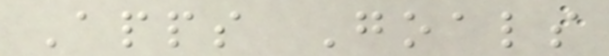Apps Goals
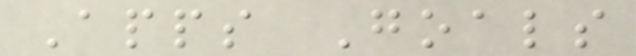Apps Goals
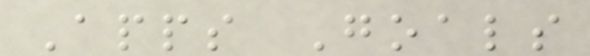Apps Goals
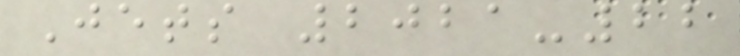Jets 2021-22
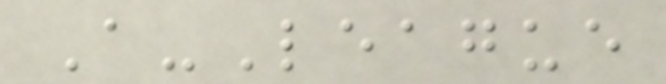A-League
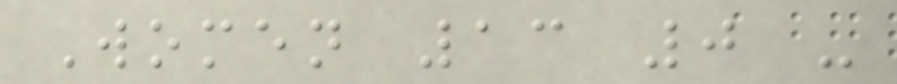Women 13 0 -
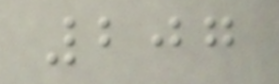207
